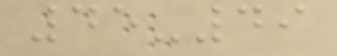45-49
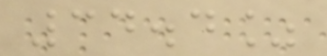34.4%
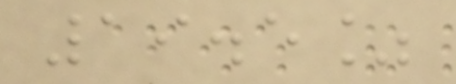19.5%
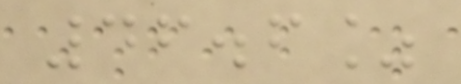46.6%
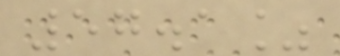57.1%
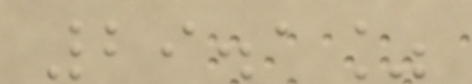29.1%
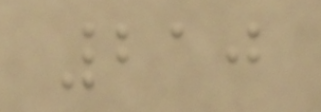210
